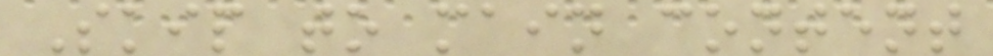Skip to main content
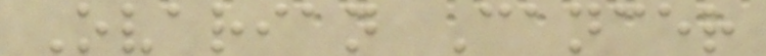Ovarian Cancer
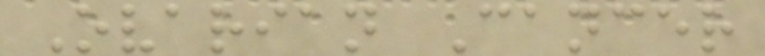Ovarian Cancer
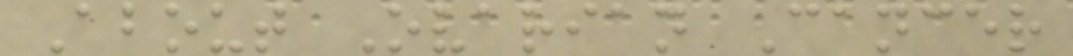About Ovarian Cancer
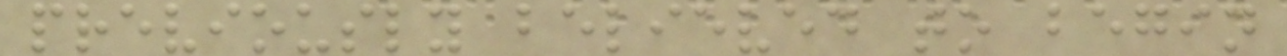previously believed to begin
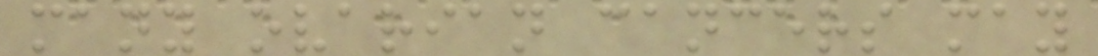many ovarian cancers may
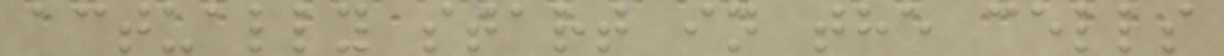actually start in the cells
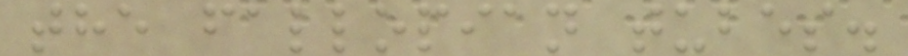the fallopian tubes.
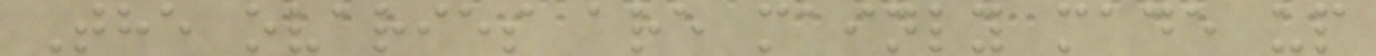The ovaries are mainly made up
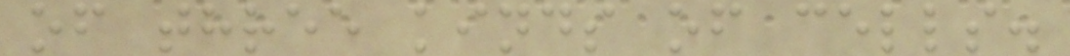of three kinds of cells.
